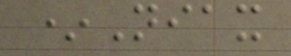*Niax
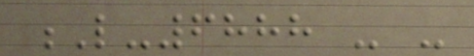L-6888 - -
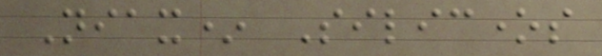Niax* Silicones
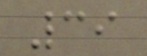39
